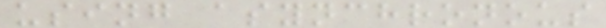using asynchronous
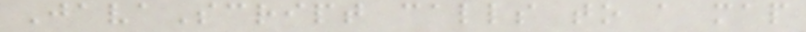JavaScript calls to a map
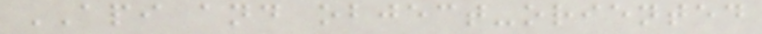API and object-oriented
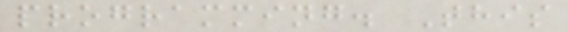programming. This
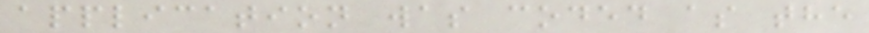application was coded as the
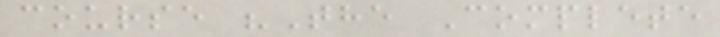course "The Complete
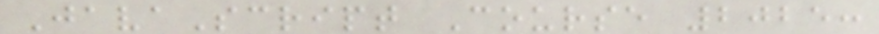JavaScript Course 2025:
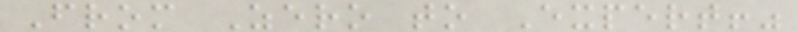From Zero to Expert!"
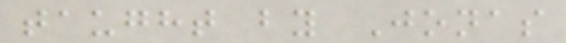taught by Jonas
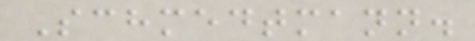Schmedtmann.
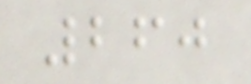260
